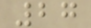27
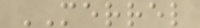MERREL
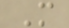M
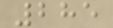285
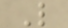L
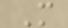M
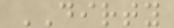DIRTY
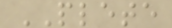PLETE
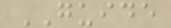GUIDE
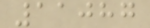11087
